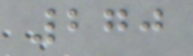270
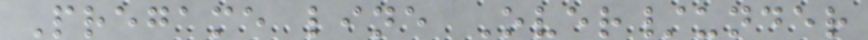Pregame line Over/under
